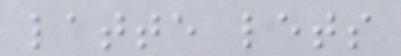latte lets
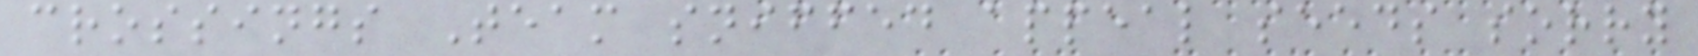crossings Team sniffed appeal seeds sorry
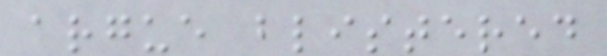argue blistered
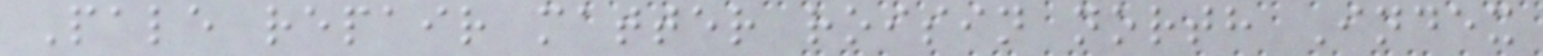Pale repair matter roisin north Index
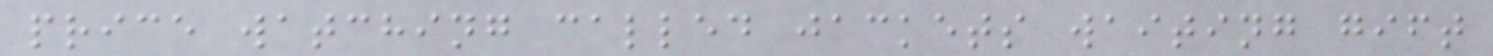price watching called jackets waiting gift
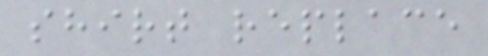shirt replace
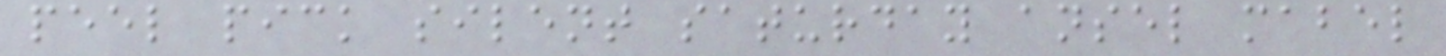peel pick silent saturday ansel mabel
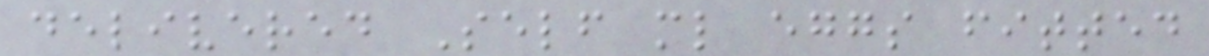delivered Self ml eggs fitted
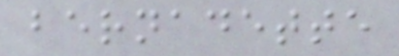bernadette
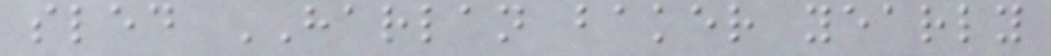sled HARLAN baker yearly
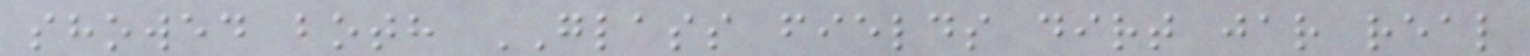showed both GLASS fields dirt jar real
